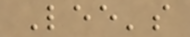Lee's
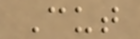Cut
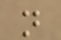n
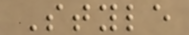Style
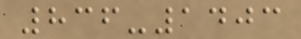836-1403
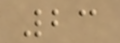23
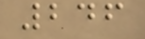246
